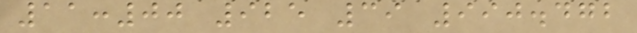11:00 925 39 990.472
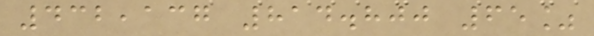432,137 814.800 65%
